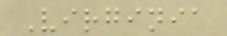Virginia
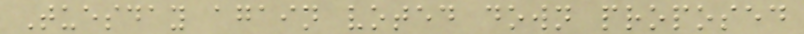Tuesday again voted down proposed
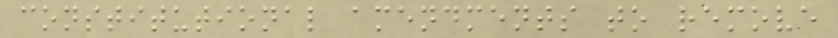constitutional amendments to remove
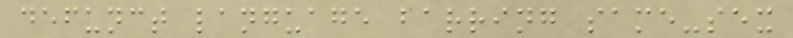defunct language barring same-sex
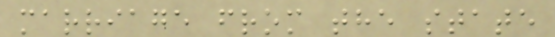marriage from the state
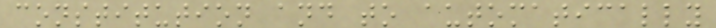constitution and to automatically
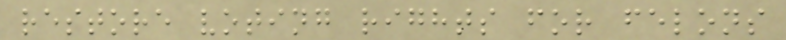restore voting rights for felons
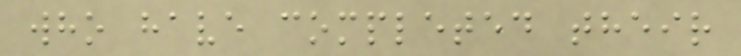who have completed their
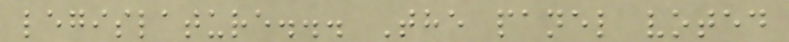legislature... The panel voted
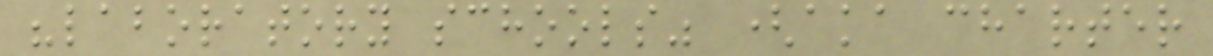"laboratory schools" (aka charter
